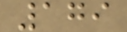179
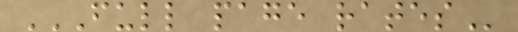FULL PAGE RATES
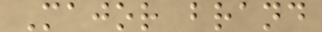Major brand
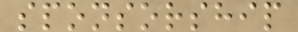sponsorship
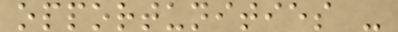opportunities -
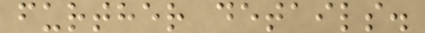further details.
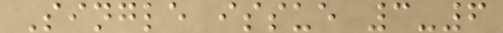Single issue 3-6
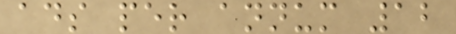ads per annum 12
